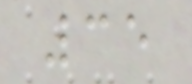35
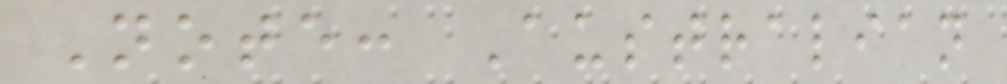Note: Australian
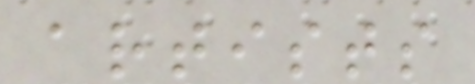artists
